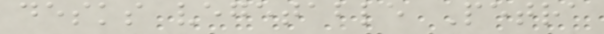desks vegetable Petra
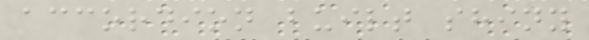accordion built shiny
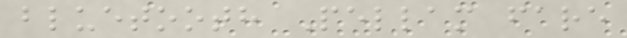bluetooth Pellam fare
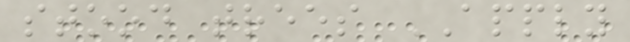stood trees APPLY
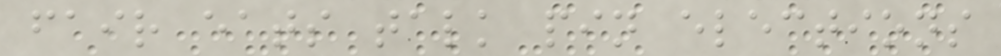fair eats talk pin elections
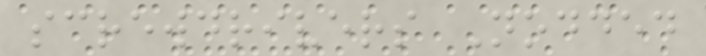screwdrivers Nodded
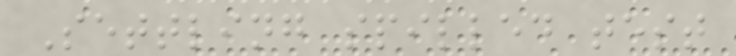Settling spilled test
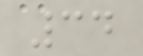34
